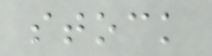stock
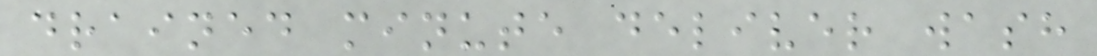drained minute deliver wash
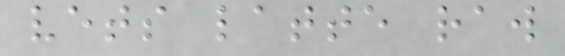vets latte raw
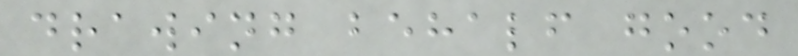drawing behalf good
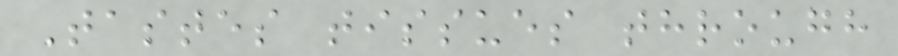Tastes tissues through
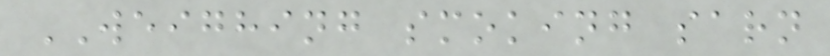WEIGHING smoking sarn
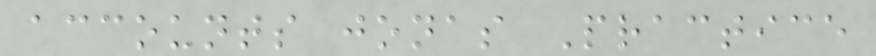accounts jonas Practice
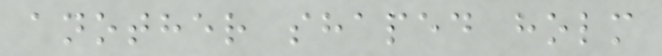another shaped holm
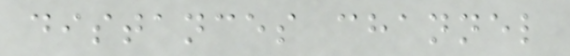distances channel
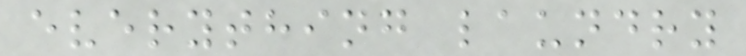everything laundry
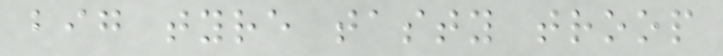big tyre tasty troop
